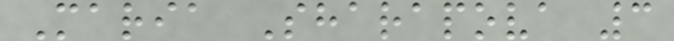Maria Sharapova 3
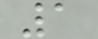1
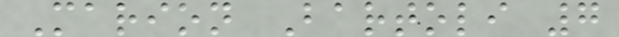Marion Bartoli 7
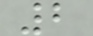2
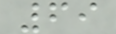69
